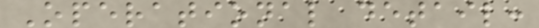Operational detail:
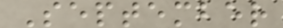September
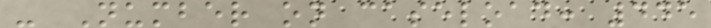- Number on caseload: 445
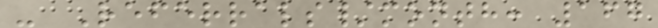- Referrals/month: 167
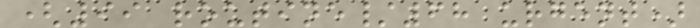(99 routine/68 urgent)
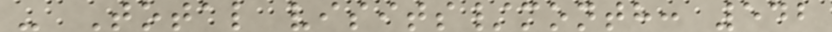- Total visits/month: 542
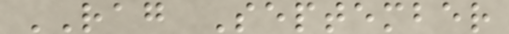RAG September
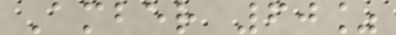Amber 60%
